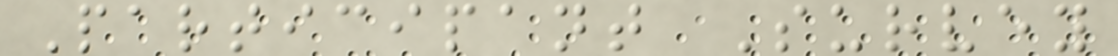Participant Survey
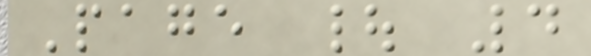Page | 4
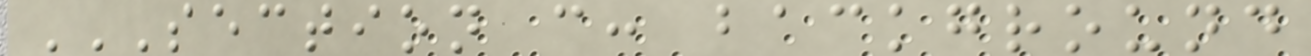SECTION C: BACKGROUND
